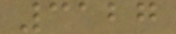3127
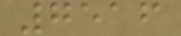7516
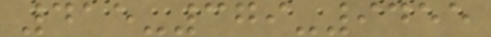415-379-9455
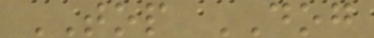TOP DOG
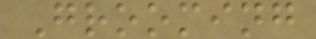Grooming
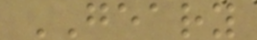GEARY
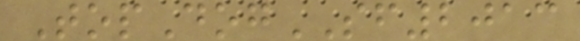TopDogSF2013
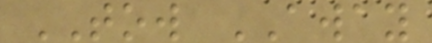TOW AWAY
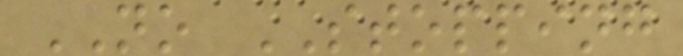NO STOPPING
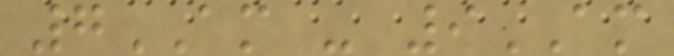7AM - 9AM
